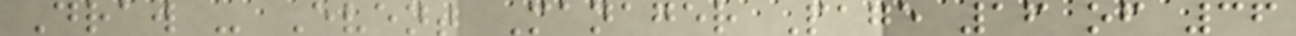Draw - Event Manager Page 16 of 36
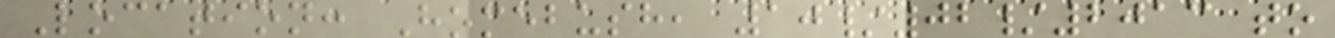Location: Homebush, 10/02/2013 to
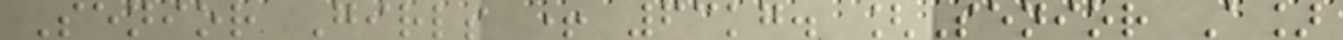Senior Girls + 63kg. [Senior A]
